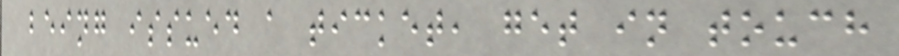being issued a ticket, get in touch
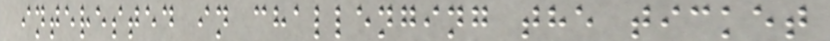interested in challenging the ticket
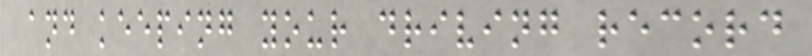and keeping your driving record
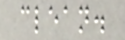clean.
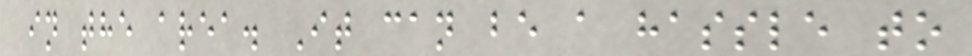in the area. It can be a hassle to
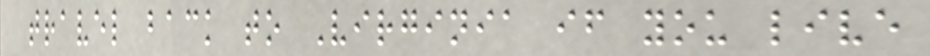travel back to Virginia if you live
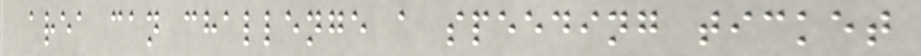area can challenge a speeding ticket
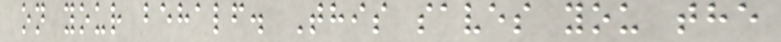on your behalf. This saves you the
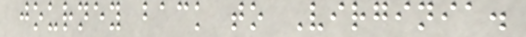journey back to Virginia.
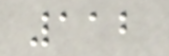112
